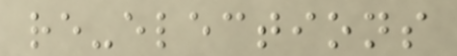re-elections
